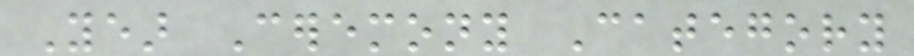Year Ceremony Category
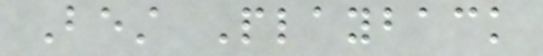Best Playback
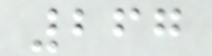267
